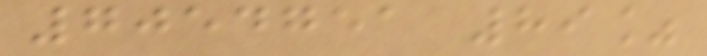7054751 89%
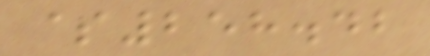$258.42
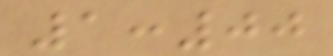1:00
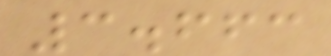3.663
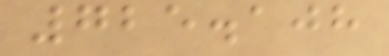725.108
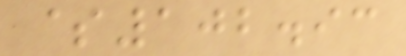$102.93
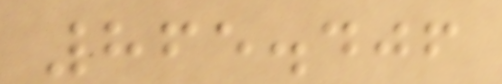865.406
